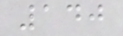140
